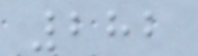282
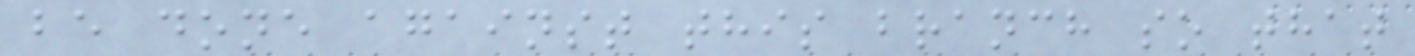be done against this branch so that
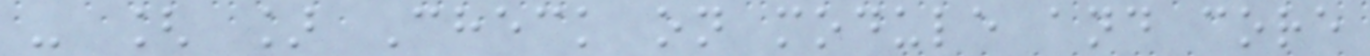- [ ] Check on module and core
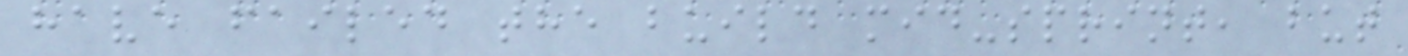have failed the build mid-sprint, but
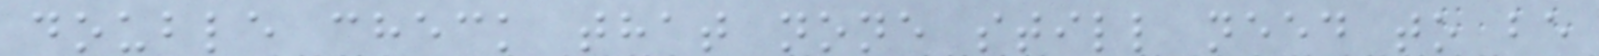double check that none still need to be
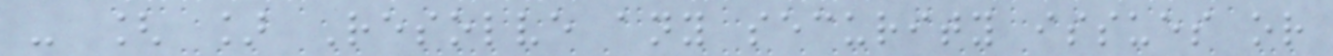- [ ] Resolve any security issues or
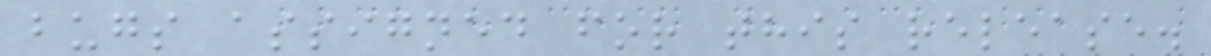bugs assigned for this release.
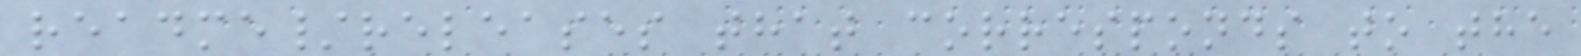readme/releases that corresponds to the
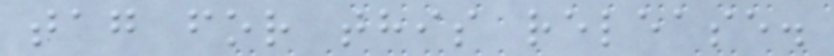tag for this release.
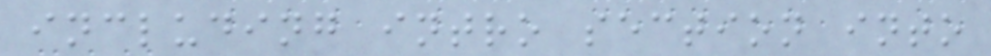including intro section into
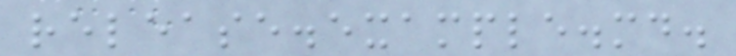release.example.md.
